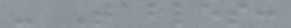- Tables:
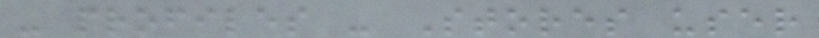- profiles - Stores user
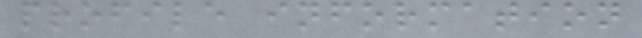profile information
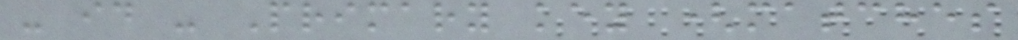- id - Primary key (matches
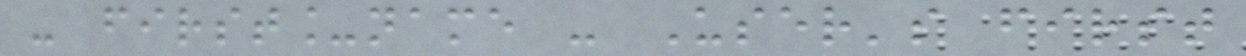- first_name - User's first
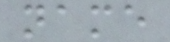name
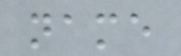name
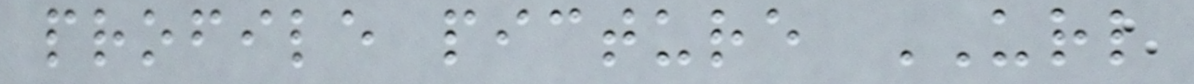profile picture URL
